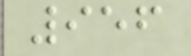956
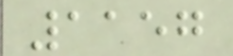1157
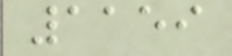1159
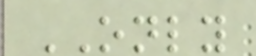ONLY
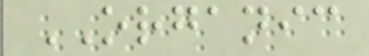ORGANIC
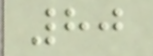80
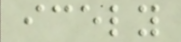icely
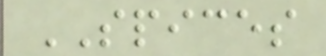SPICES
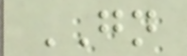GN
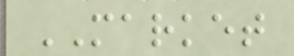MARKET
